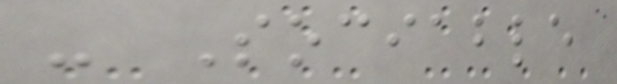- Sociable
